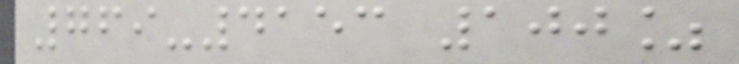769-4153 100%
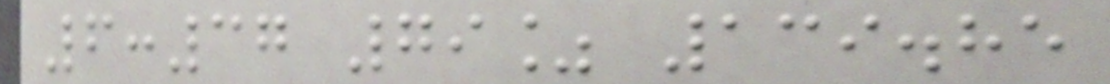6:37 79% 139.85
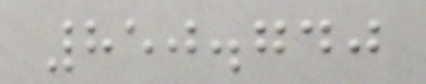850.740
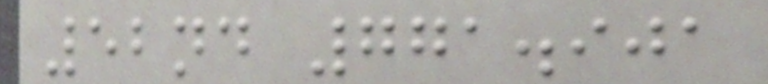52nd 771.901
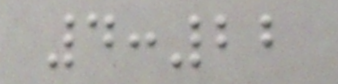4:22
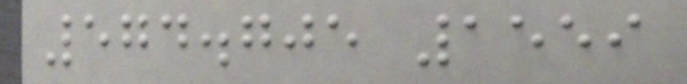574.705 1559
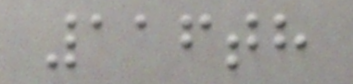116th
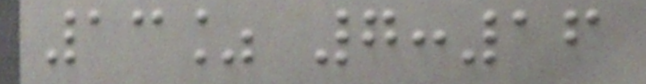13% 7:16
